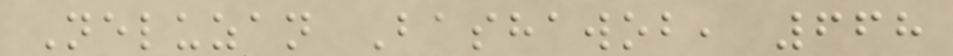Neluzan Bashawob, 668
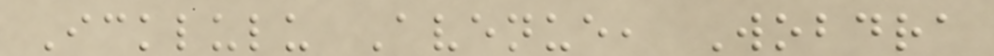Icklulu Avenue, Wobdra
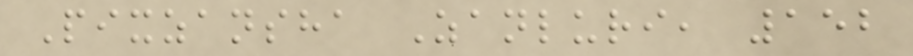Pixzansha Zanluri, 152
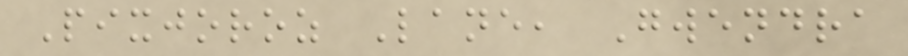Pixjoroz Lane, Gwendra
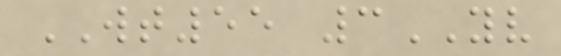WT55 3YV
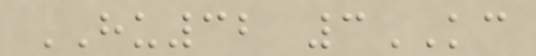HU32 3KC
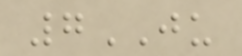7JU
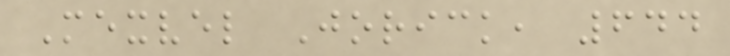Mexvel Jorick, 644
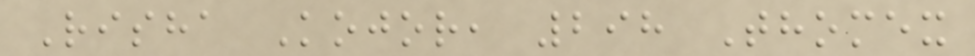Risha Kojor, 298 Thomex
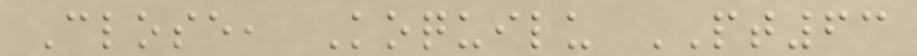Close, Koquilu PT63
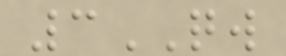3QW
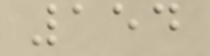154
